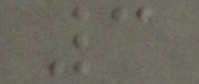3
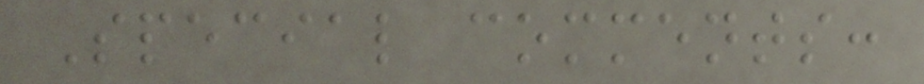Special comments:
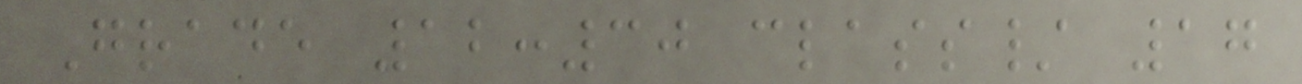Grade 12:30 class/ 17
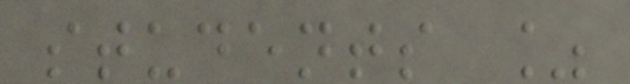students %
